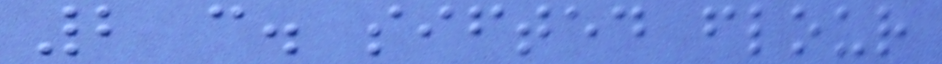2 c. sifted flour
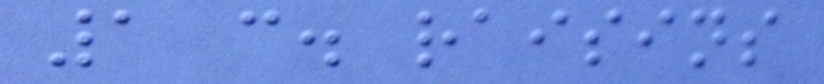1 c. raisins
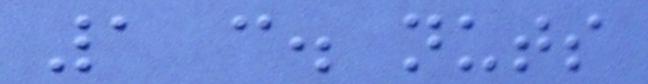1 c. nuts
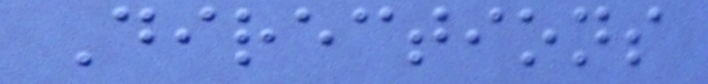Directions
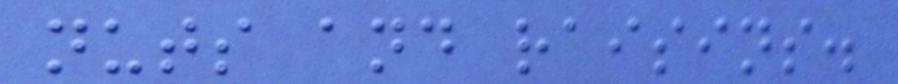nuts and raisins.
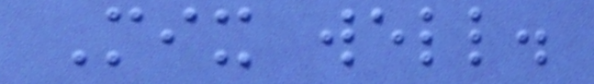Mix well.
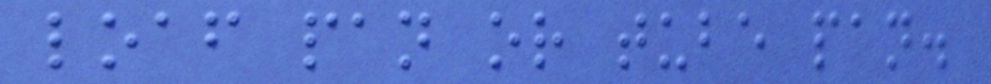loaf pan or tube pan.
